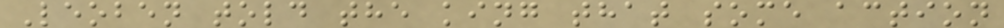Leoben told the king that some action
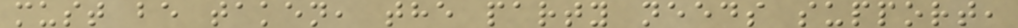must be taken, the party needs support,
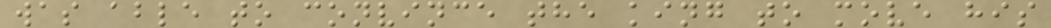was able to convince the king to move his
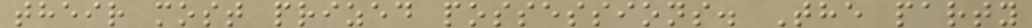their most prized possessions. The party
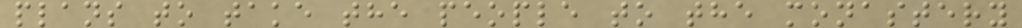plans to take the people to the monastery
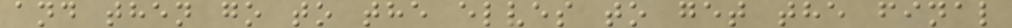and then go to the elves to get the final
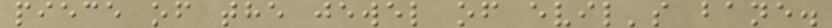piece of the jewel of evil's bane.
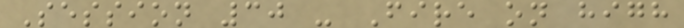Session 30 - Fire on high
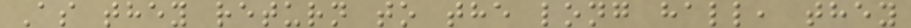As they return to the long hall, they
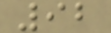92
